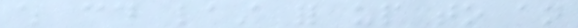which could last for up to an
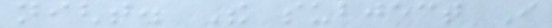night. The subject I
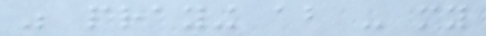was praying about - my
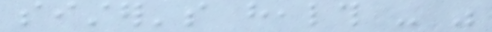sister's health - was
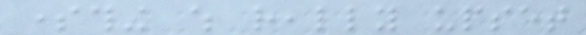something which really upset
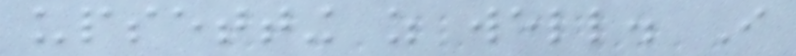upsetting as well. I
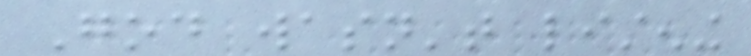God wasn't listening
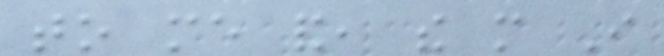to me and, the more I
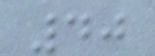40
